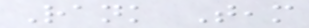Rank Team
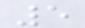5
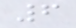6
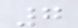7
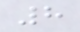8
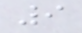9
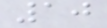10
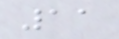11
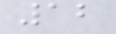12
